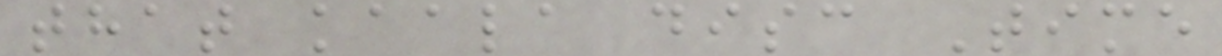that kaala disc Time
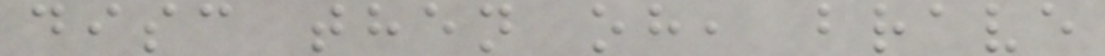disc then oh, brave
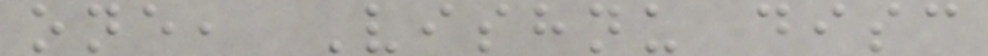one, Vishnu disc
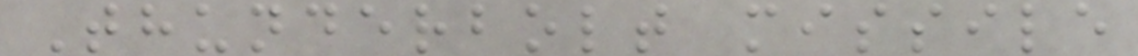Thunderbolt missile
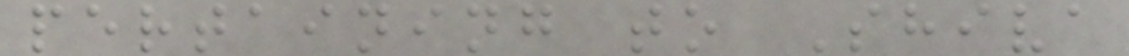pertaining to Shiva
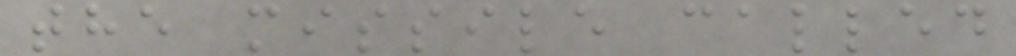the missile called
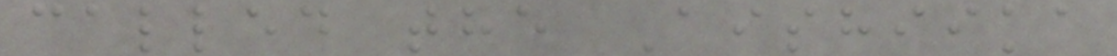called the Aishiika
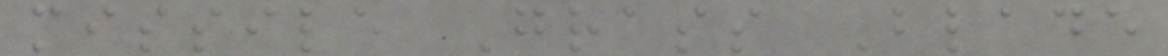missile Grass Blade
